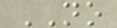NO
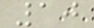10
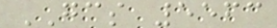GCS 5563
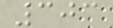303
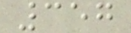357
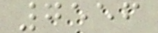7556
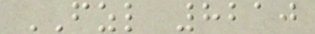FZL 8210
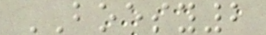BOESY2
